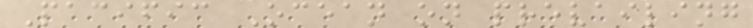Pacific Ocean on prevailing
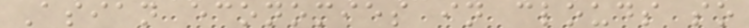Asian economies in clouds so
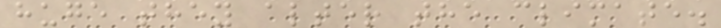huge they alter the climate.
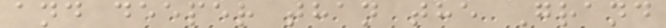and deeper than the Grand
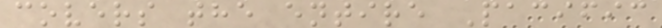covers the entire Pacific
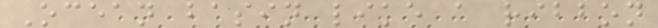Ocean basin like a ribbon
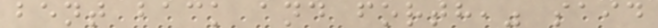bent back and forth," said
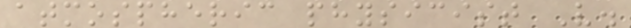atmospheric physicist V.
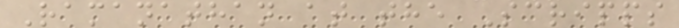Ramanathan at the Scripps
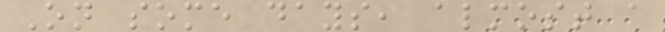On some days, almost a
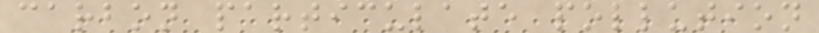carbon particulate pollution
